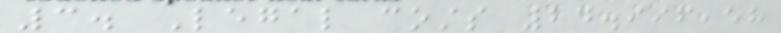3. Legal costs 24.996,58
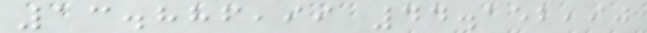13.886,99 44.152,90
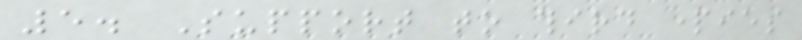5. Support to third parties
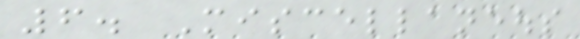6. Miscellaneous
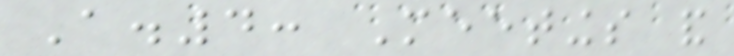A.4: Meetings and
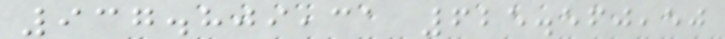937.809,31 625.560,50
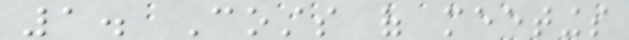1. Costs of meetings
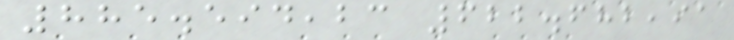885.594,23 622.682,91
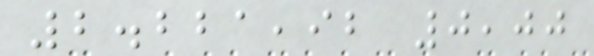2.221,92 0,00
